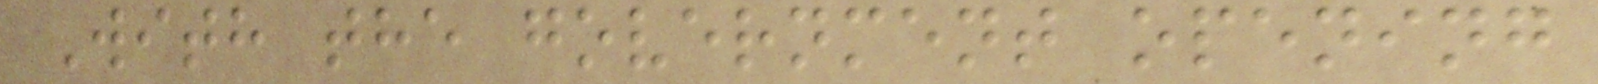With the government opening
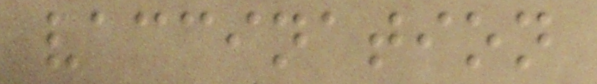vaccination
